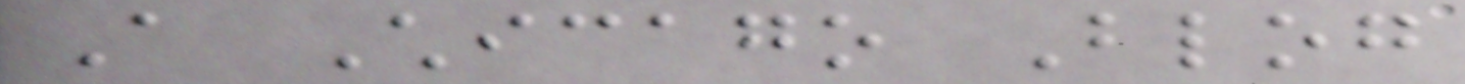A Chicago Blog
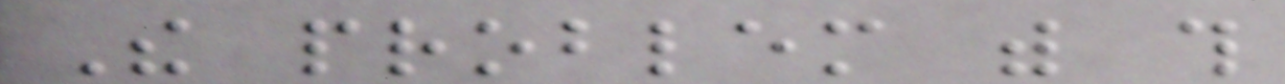The problem with this
